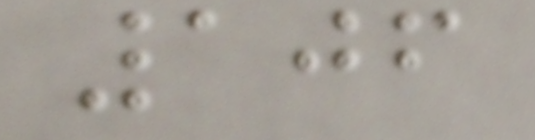106
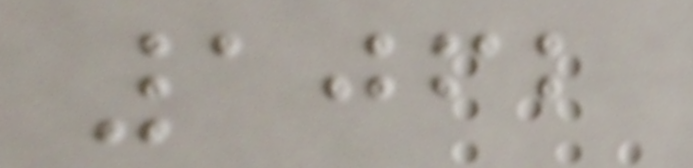1062
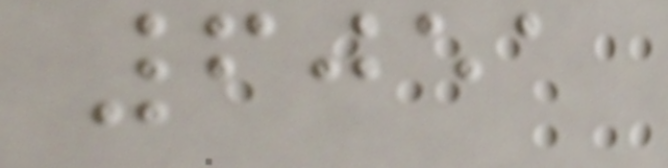6051
